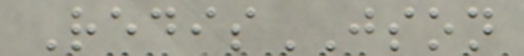RedisJSON
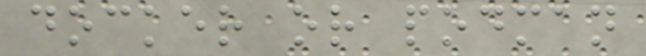docker or podman
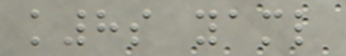k8s yaml
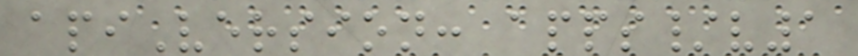apiVersion: apps/v1
